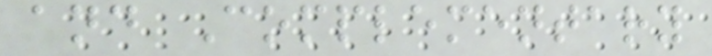and Complementary
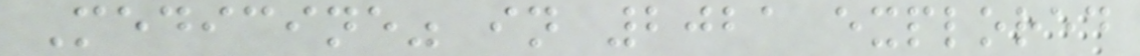Medicine" in 2021 explored
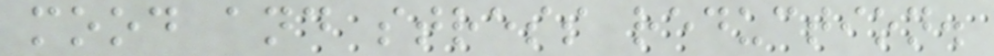mood and stress reduction.
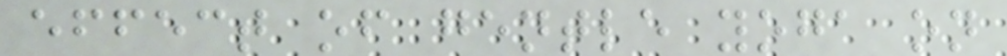effect of gentle yoga on
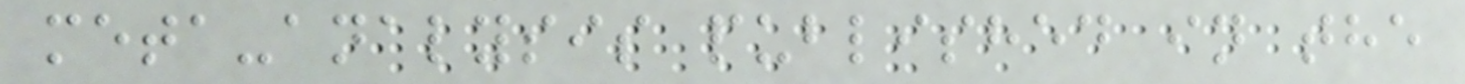meta-analysis published in the
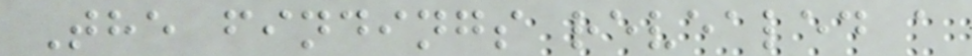The findings revealed a
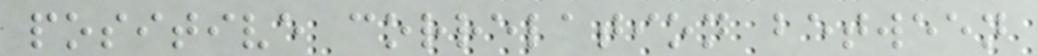positive correlation between
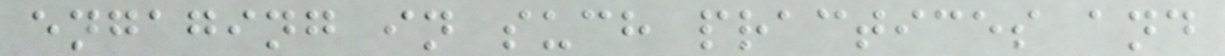engaging in such practices and
